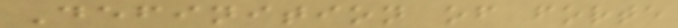Definition of forte
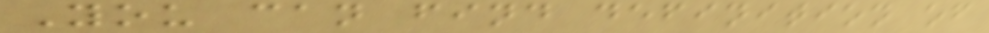You can find definition of
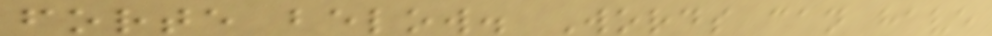forte below. Words can have
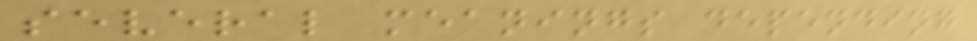several meanings depending
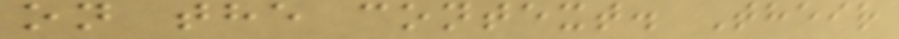on the context. Their
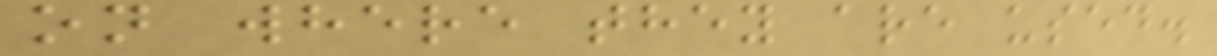on where they are used.
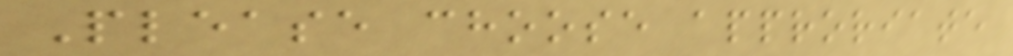Please choose approriate
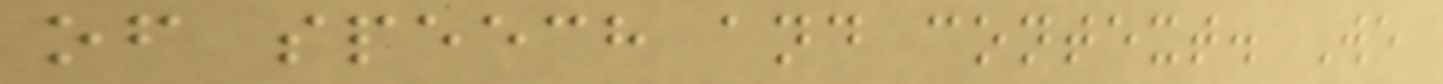of speech and context. We
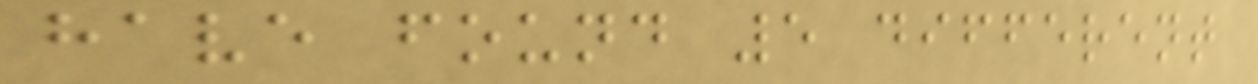have found 5 different
